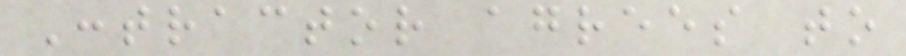Contractor agrees to
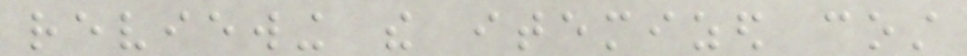reviewing the itemized cost
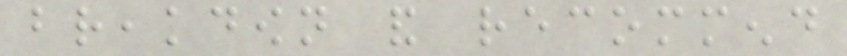breakdown and recommend
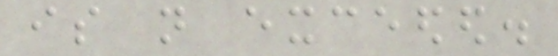is not exceeded.
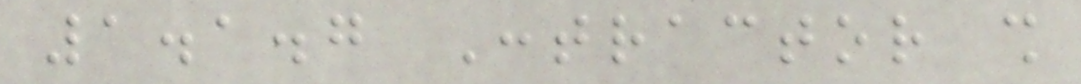1.1.7 Contractor shall
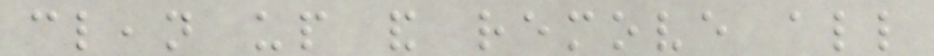clean up and remove all
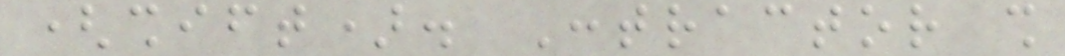(shift). Contractor shall
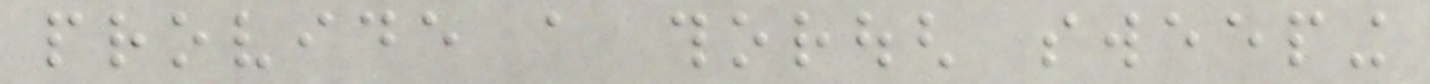provide a thorough sweeping
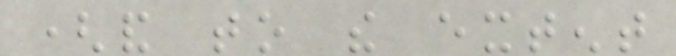(and to the extent
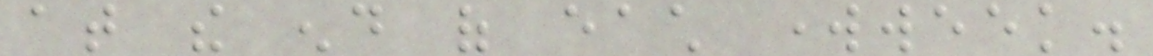at the end of each workweek.
